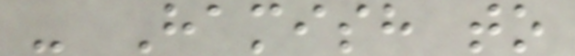- Hamish to
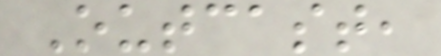Outcast,
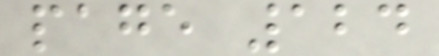page 124
